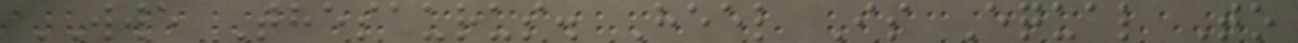WWE Thesaurus. Heel Is Equal To
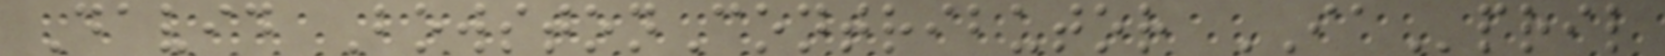David BowstonContributor IApril
